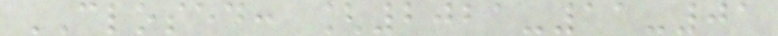CLOSED: [2021-11-01
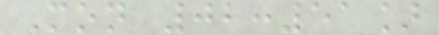Mon 02:51]
